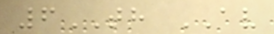6TH AV
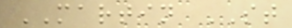MARTIN ST
